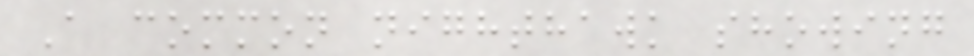A common nighthawk showing
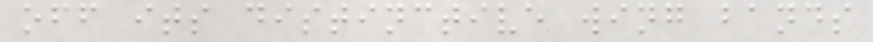off its distinctive wing bands
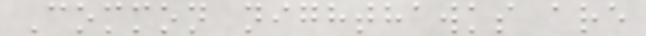Common nighthawks are
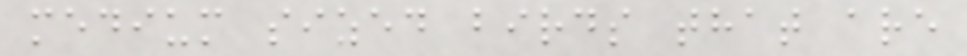medium sized birds that are
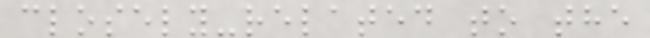closely-related to the
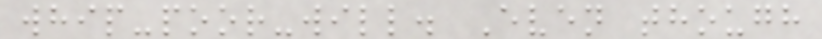whip-poor-will. Even though
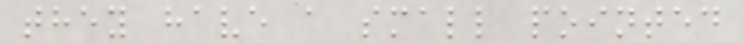they have a small pointed
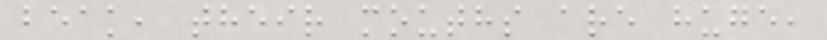beak, their mouths are huge,
